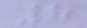8
